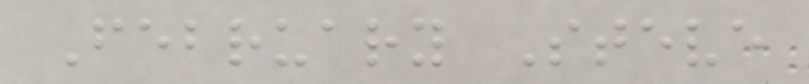February Steve
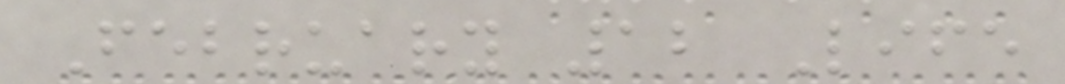February 12 Life
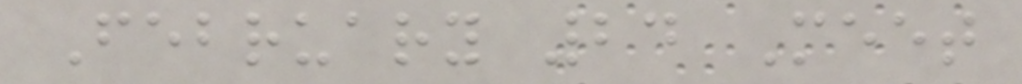February 24 Meet
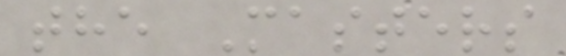the Masters
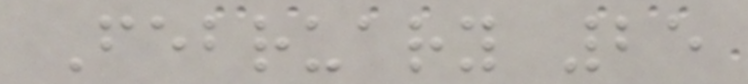February 25
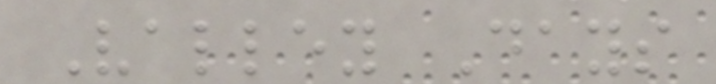Valley Days
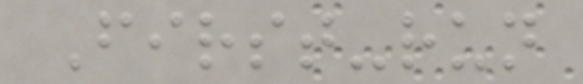First-run
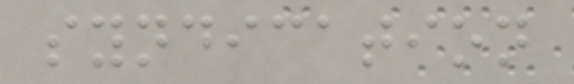syndication
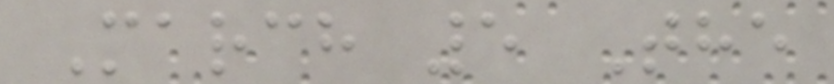March 5 The
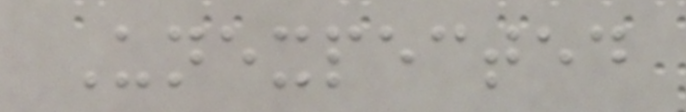Unexpected
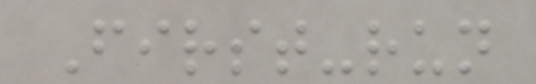First-run
